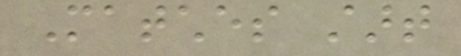Matches start
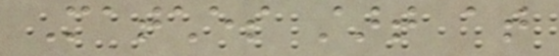Matches start at
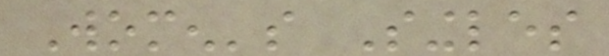Women's Singles
